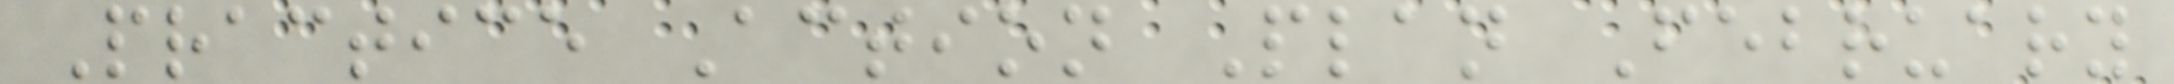Practice Action Plan February
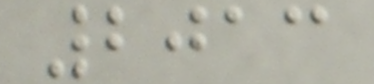2013
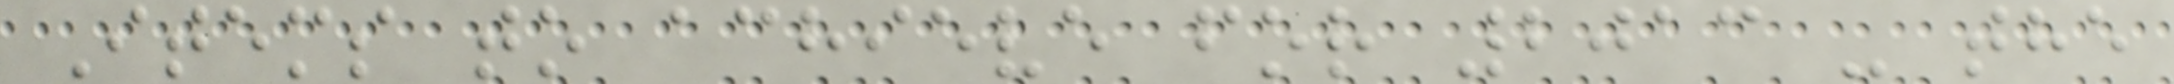Items to achieve for 2013 - the
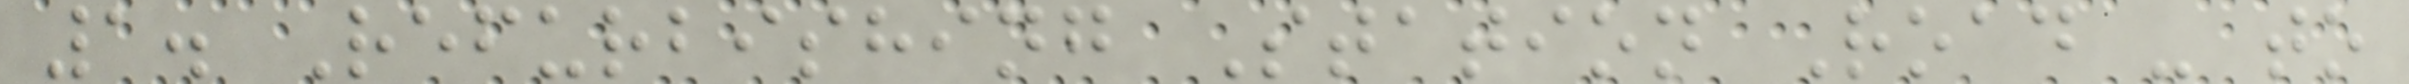1. Refurbishing Station Road - to
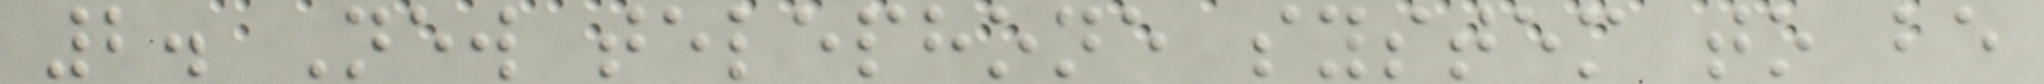2. New telephone system to be
